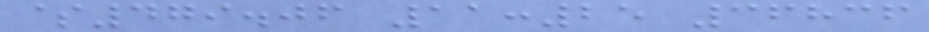$479.06 11:25 36836
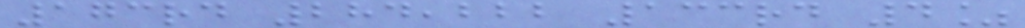173rd 284,222 133rd 4%
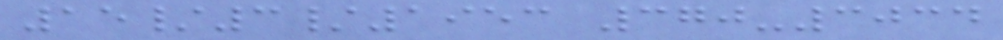15/3/1953 370-3034
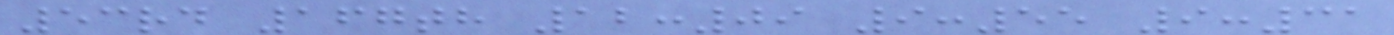53rd 167th 12:09 9:55 9:31
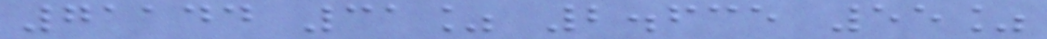71144 31% 2.635 55%
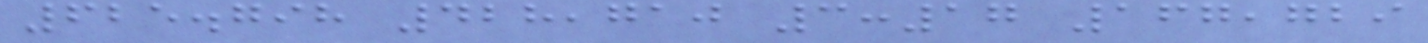625.798 428,710 3:17 167,729
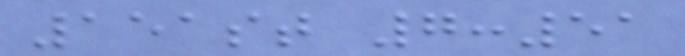151st 7:51
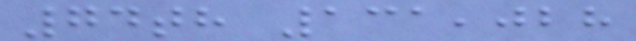74th 131,028
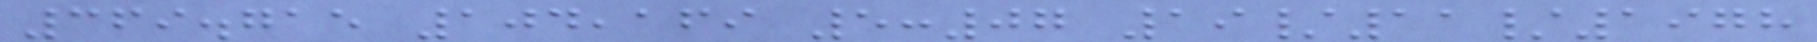369.715 104,169 5:07 19/11/1978
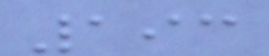193
